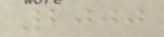2000
